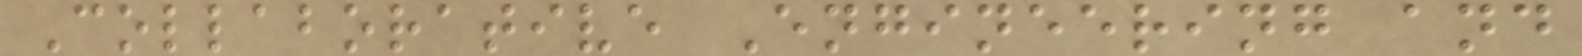Collaborative Engineering and
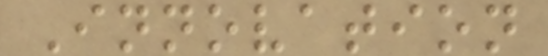Innovation
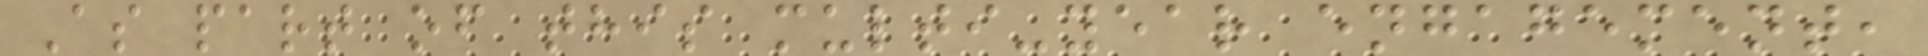As part of this multi-year engagement,
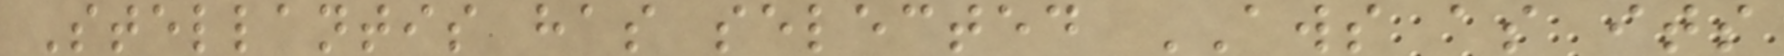Stellantis has selected AWS as its
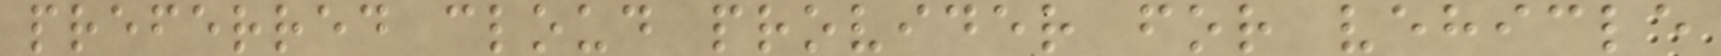preferred cloud provider for vehicle
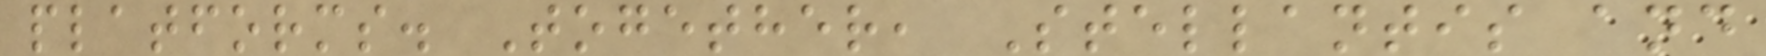platforms. Together, Stellantis and
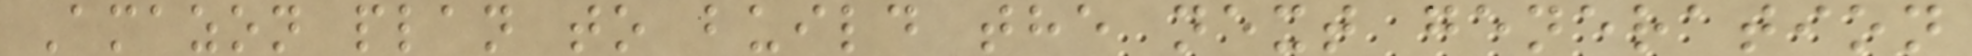Amazon plan to build the next generation
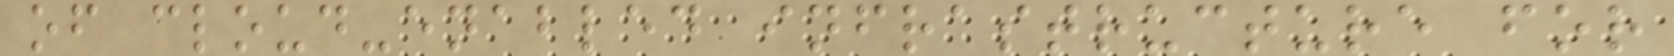of cloud-enabled infrastructure for
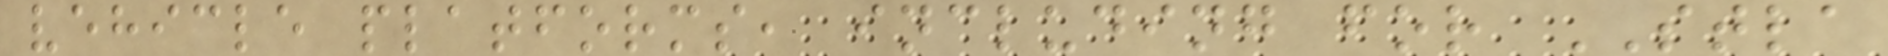vehicle platforms, including for STLA
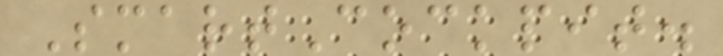SmartCockpit.
